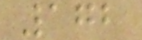172
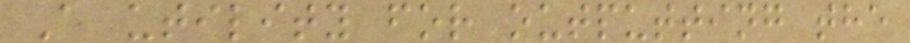A utility for outputting the
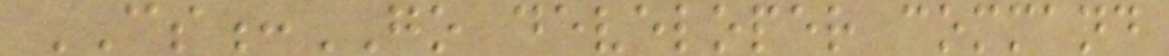CS:GO developer command
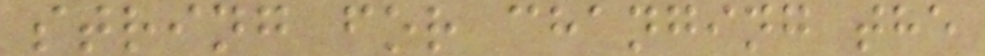string for changing the
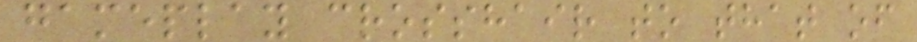gameplay crosshair to that of
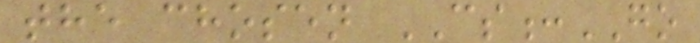the chosen CS:GO
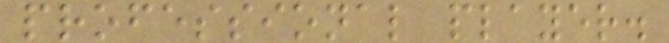professional player.
